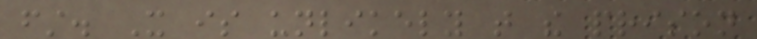first. It is unlikely that the prison
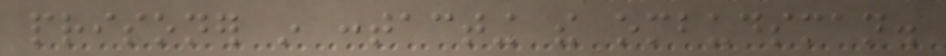prisoner in contacting the ombudsman.
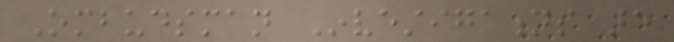Ombudsman Investigations are
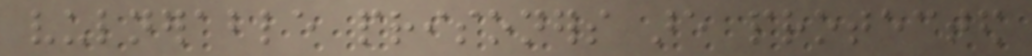vulnerable prisoners are protected
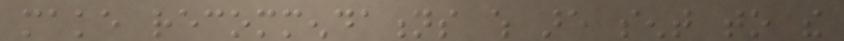make recommendations which are sent to the
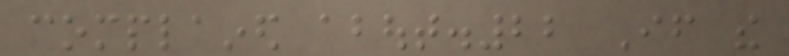complained about.22 If the
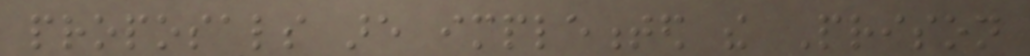proposals are implemented the Prison
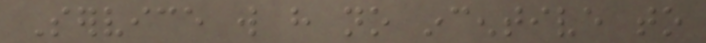Service will have no incentive to
